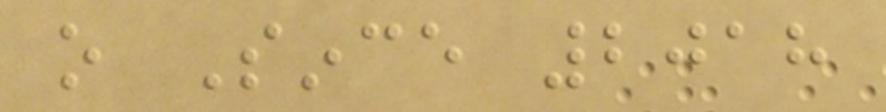o Since 2018
